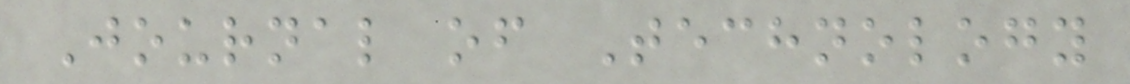Journal of Technology
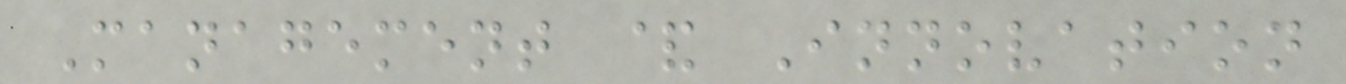Management & Innovation
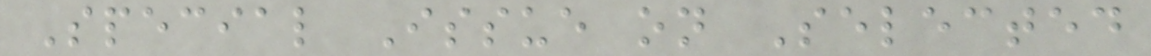Special Issue on Selected
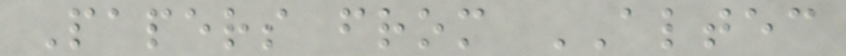Papers from ALTEC
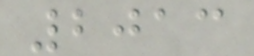2013
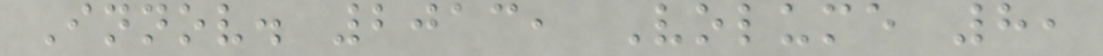Innov. 2013, Volume 8,
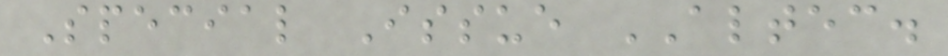Special Issue ALTEC.
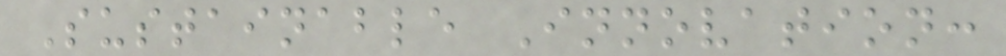Sustainable Innovation:
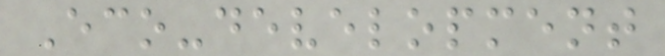Eco-development
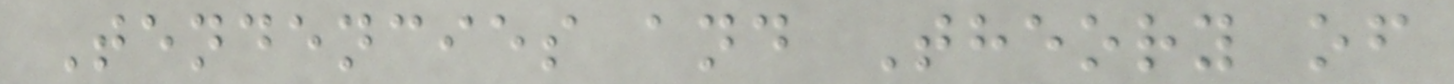Tendencies and Theory of
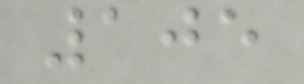105
